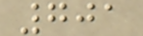701
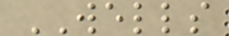WELLS
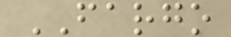FARGO
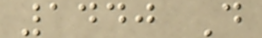1440 D
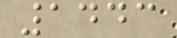1443
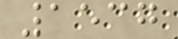1537
